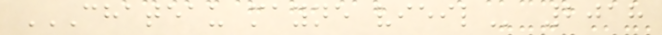CHATEAU MAYNE VIEIL 2018
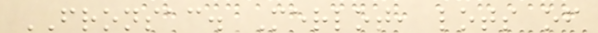FRONSAC. Merlot, lots of
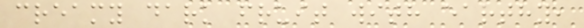creamy dark fruit with earthy,
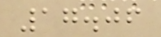17.06
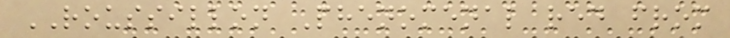ROUSSILLON Phenomenal red from
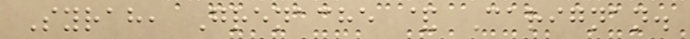Syrah, Grenache & Carignan.
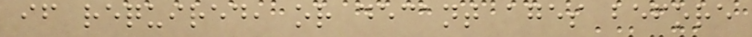if required, or decant ages before
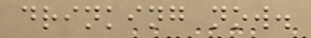drinking now.
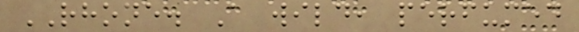RHONE. A wild, perfumed
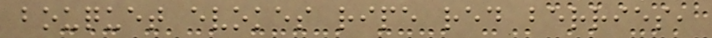bouquet evokes ripe red berries,
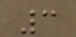3
